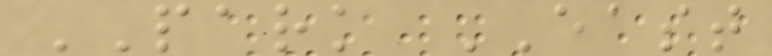PARK EAST
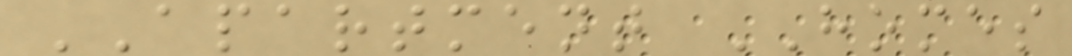APARTMENT HOMES
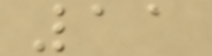11
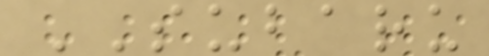SUBARU
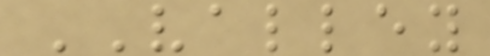VALLEY
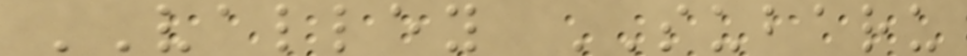VALLEY SUBARU
